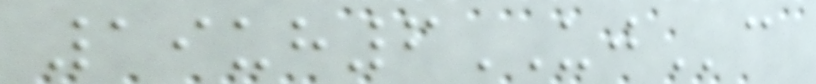19uh6UJc
